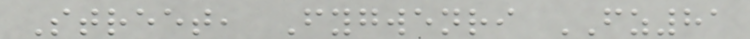Street, Fygwenri FZ81
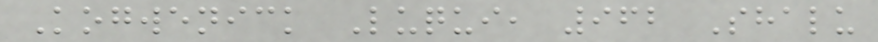Kogwenick Luqui, 962 Shalu
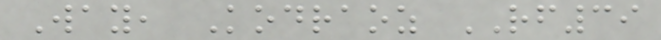Way, Kodraoz RF39
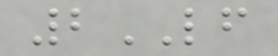2LF
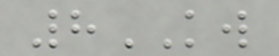8KW
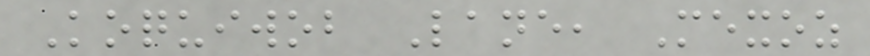Koquiwob Lane, Mexoz
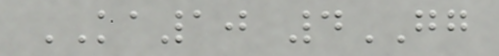KA10 4GG
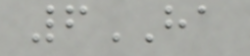6HA
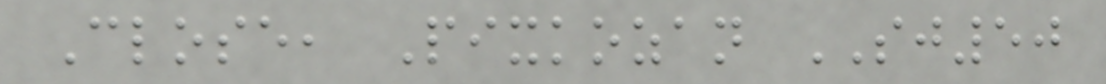Close, Pixkozan SJ50
